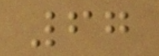67
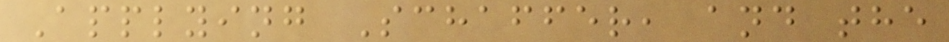Applying Schaffer, and the
